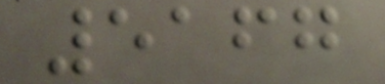5167
